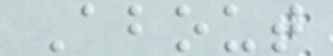About
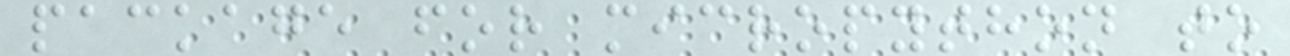package for micropython to
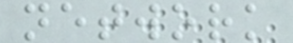network
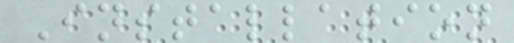Installation
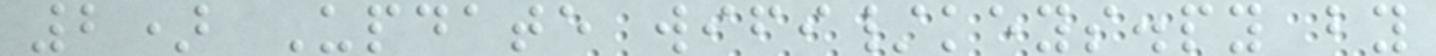2) Update wifi/keys.py by
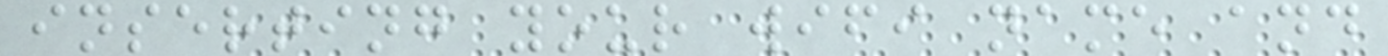inserting your wifi name and
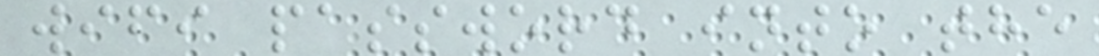wifi password into the
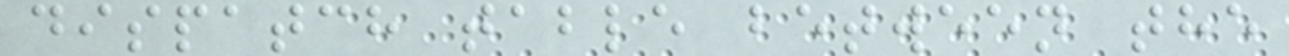dispatch table between the
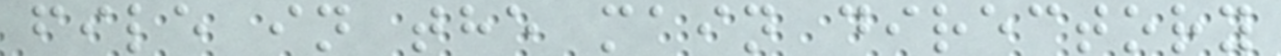file in the main directory
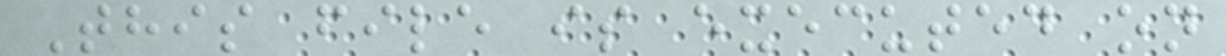This file is executed on
